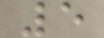5
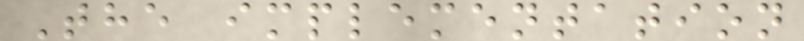The implementation
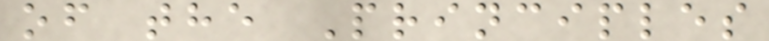of the Principles
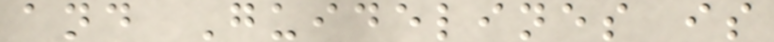and Guidelines is
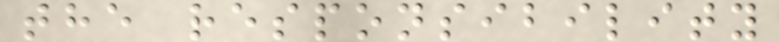the responsibility
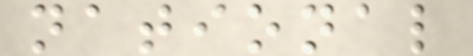national
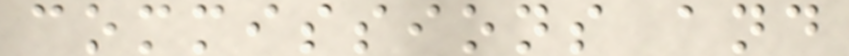commissions and
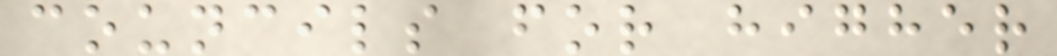councils for higher
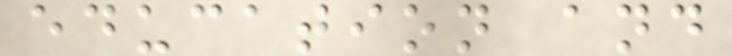education and
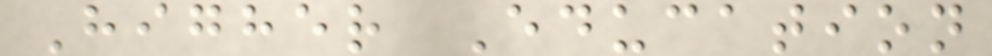Higher Education
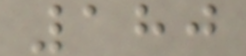180
